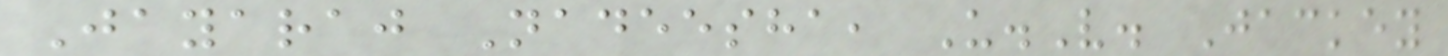Jayaraj Nadeesha, U.V. Jackey
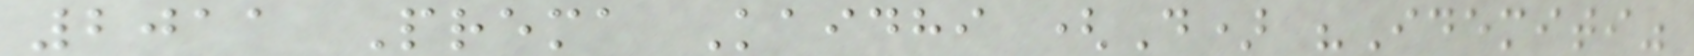2011 Prema Kaidhi (D) "Idemiti"
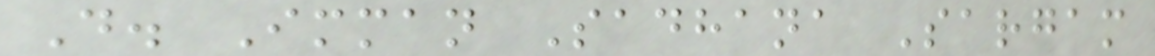D. Imman Sadhana Sargam
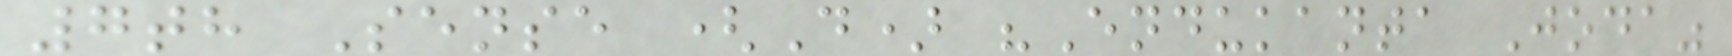7th Sense (D) "Endukanta Joda"
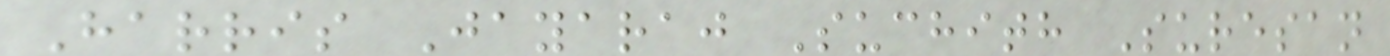Harris Jayaraj Suchith Suresan
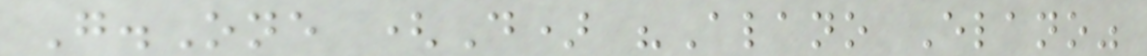G.One (D) "Alano Elano"
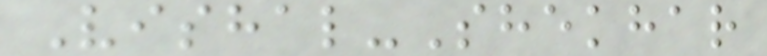Vishal-Shekhar
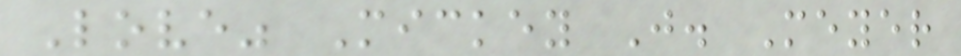Love" Mickey J. Meyer
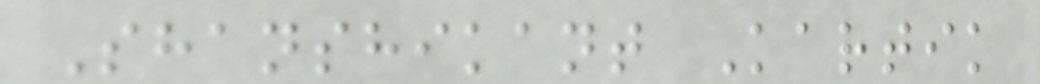Shanshikant Kartik
